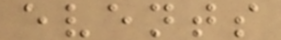events
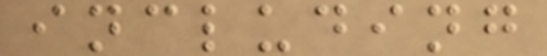including
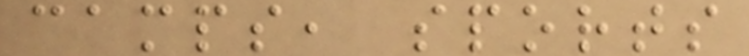camps, sports
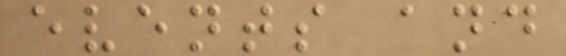events and
